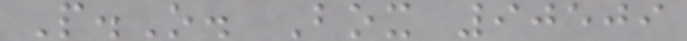P.O. Box 90509
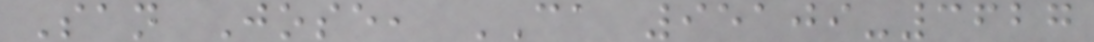San Jose, CA 95109-3627
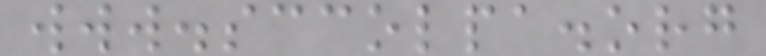www.sccolpa.org
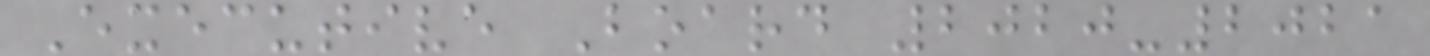Executive Board 2020-2021
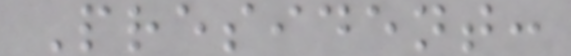President:
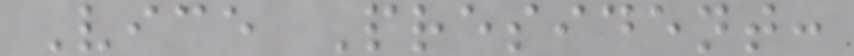Vice President:
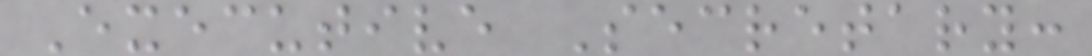Executive Secretary:
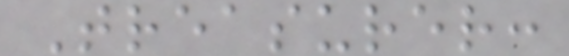Treasurer:
